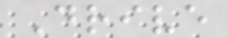Drive
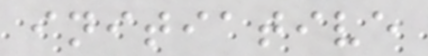initiative
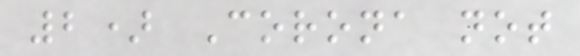2) Corona not
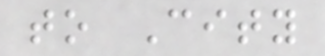to City
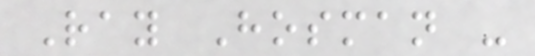Ray Hosman -
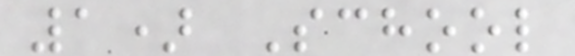1) School
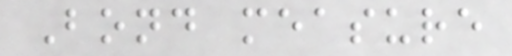Bond measure
